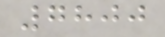7800
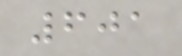601
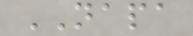NAPA
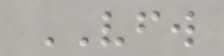VFW
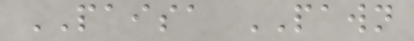PAISA PAWN
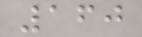160
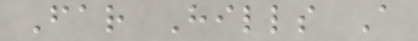Far Hills A
